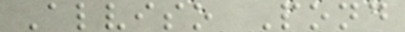Alviso Pond
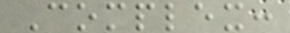Complex:
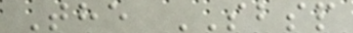The SBSP
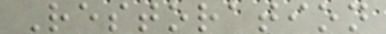Restoration
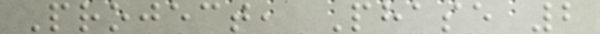Project, Phase 2
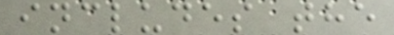includes the
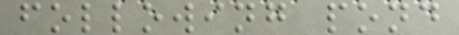following pond
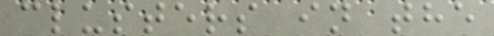clusters in the
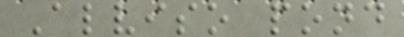Alviso pond
